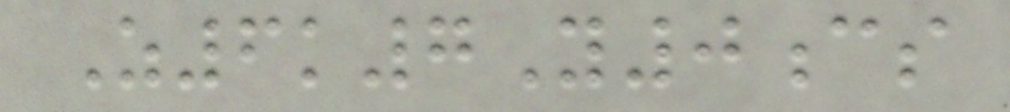Z6k7Y0cs
